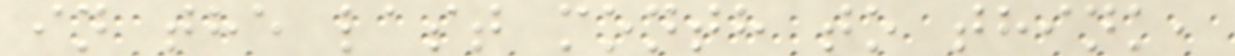in the last month to think,
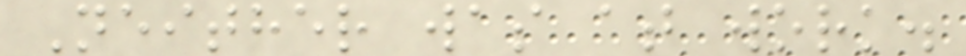Neither was at work.
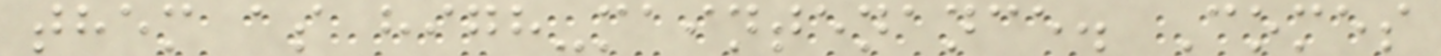them as high-maintenance. Comes
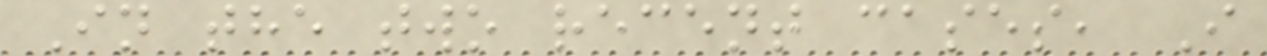In the two recent cases, I
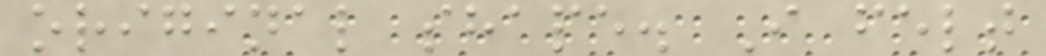original shape. I felt
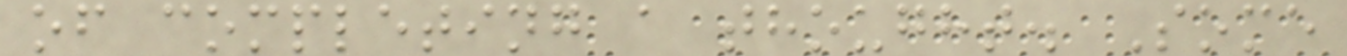of completing a thought. Some
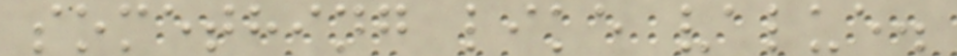something like value.
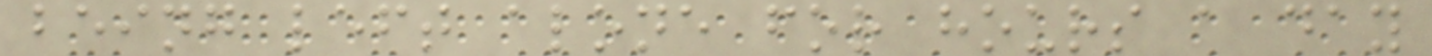being left alone for hours a day
